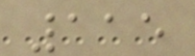115
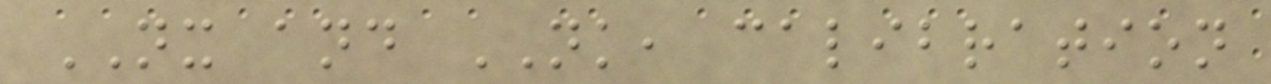NX and NK, calibration
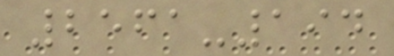2561-194
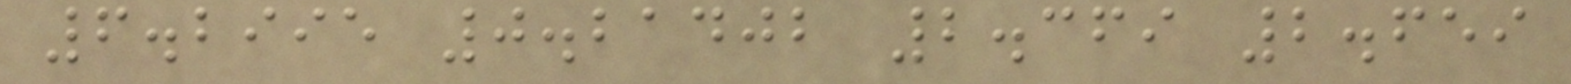6.2995 0.21402 2.369 2.659
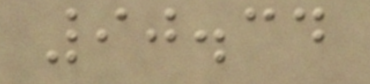90.34
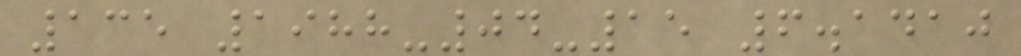135 1988-04-15 6.1410
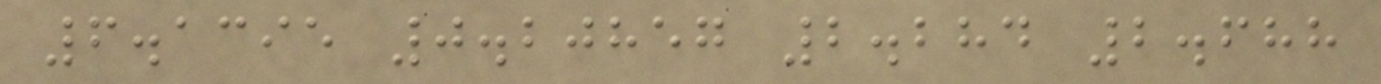6.1395 0.20857 2.284 2.688
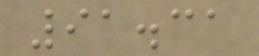91.31
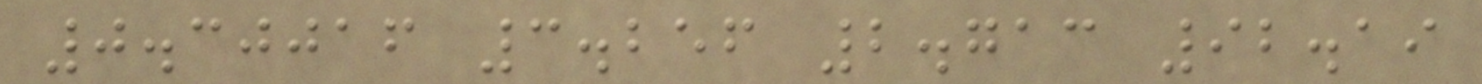0.30016 3.256 2.713 92.19
